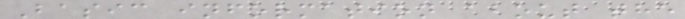Basic information about the
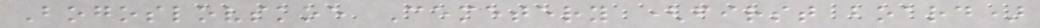Bogoslovskoe Cemetery (first board)
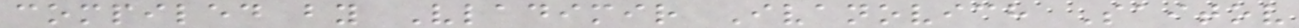compiled by Vladimir Ivanovich Saitov
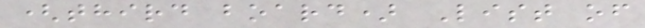(third board) List of
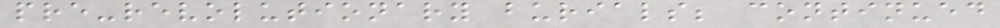pre-revolutionary burials; continued
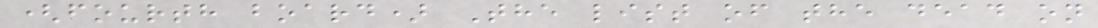(fourth board) The list of the dead on
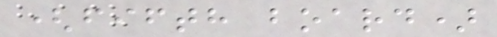(fifth board)
